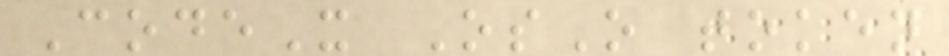CodeX OsO token
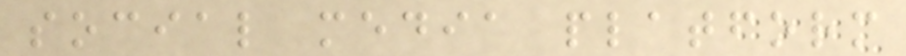social media platform
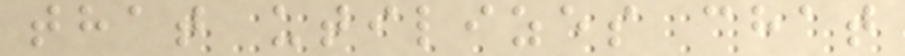that utilizes chat
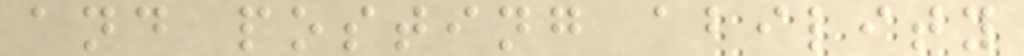and posting ability
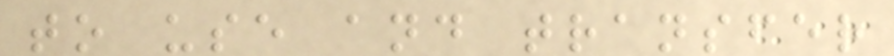to use and transfer
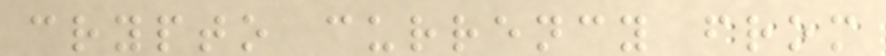crypto currency from
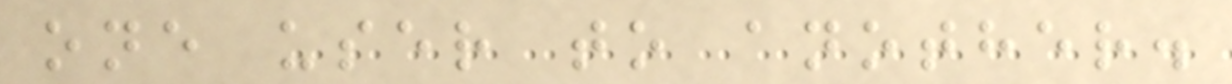one user to another.
